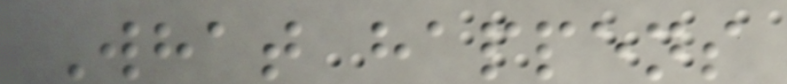What happens
